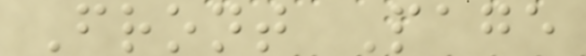Front Page
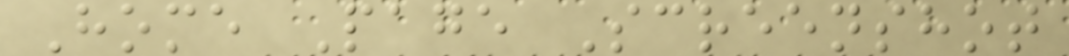Home Page Screenshot
